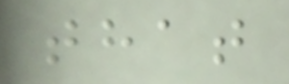that
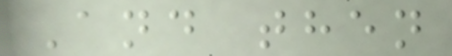And then
